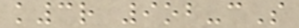k3r 9ob-cS
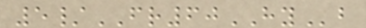5/FR60HYb
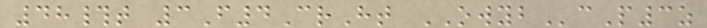48#t 3F4CrHt OWYBcP3z
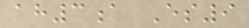ah3a Es9
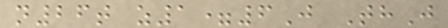n26t z1=6J ThJ
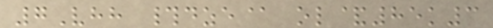7Vhh #dze@ ol&85k3
